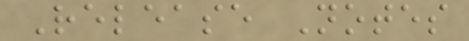Release Notes
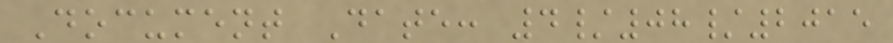Document Date: 4/08/2015
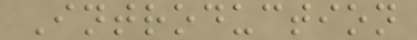Introduction
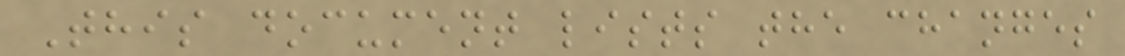This document lists the changes
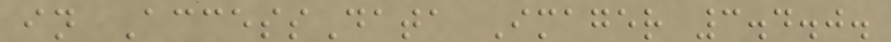in AccessData Imager 3.4.0.
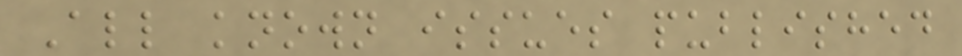All known issues published
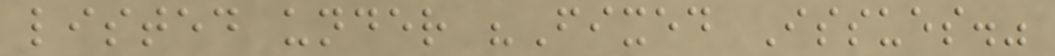listed under "Fixed Issues."
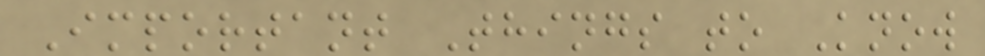Important Things to Know
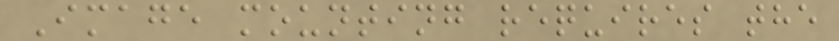Image mounting requires the
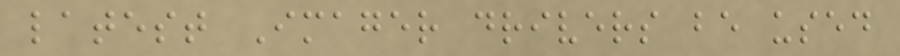latest Imager drivers be used
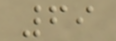69
